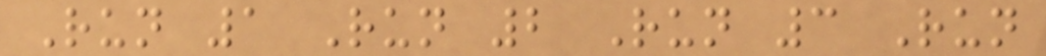Run 1 Run 2 Run 3 Run
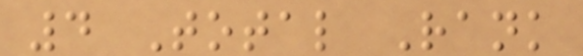4 Total Rank
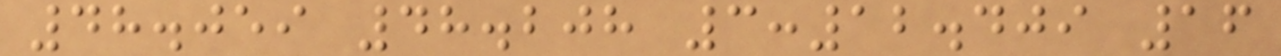48.059 48.208 3:12.409 16
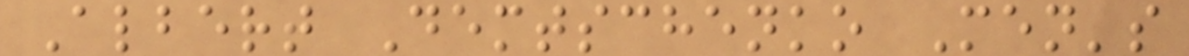Albert Demtschenko Men's
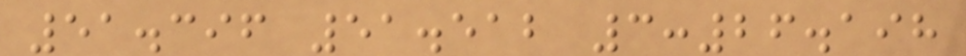51.396 51.512 3:26.198
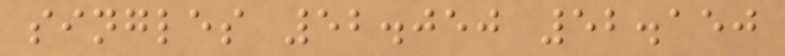singles 52.050 52.150
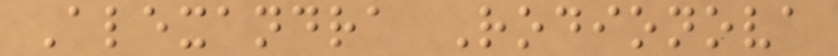Alexandra Rodionova
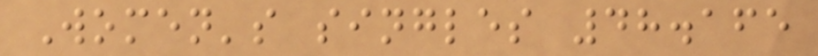Women's singles 48.165
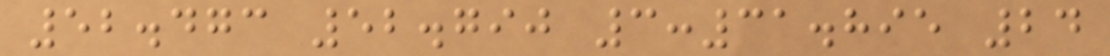52.473 52.790 3:31.895 24
